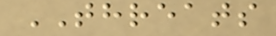THREATS
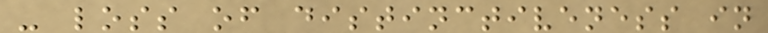- loss of distinctiveness in
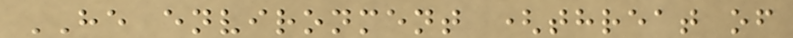HE environment (threat of
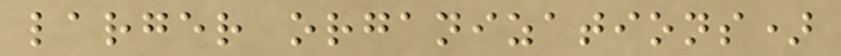larger organizations)
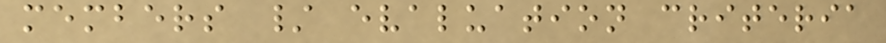members / evaluation criteria
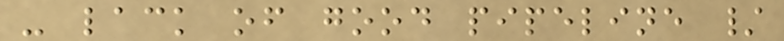- lack of good pipeline /
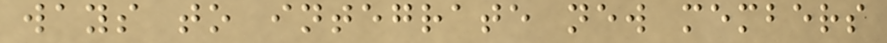ways to integrate new members
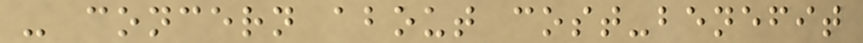- concern about cost-benefit
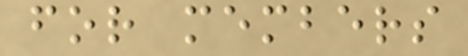for members
